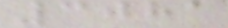3081
